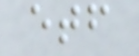etf
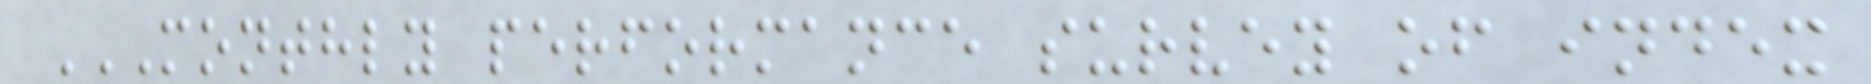MONTHLY PERFORMANCE SURVEY OF INDEX
